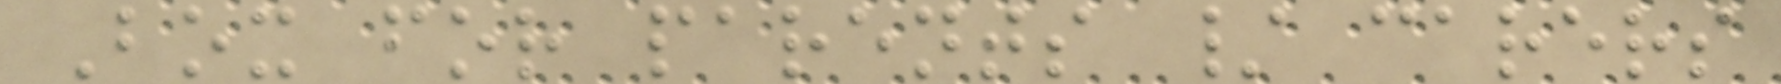Box for parents / carers
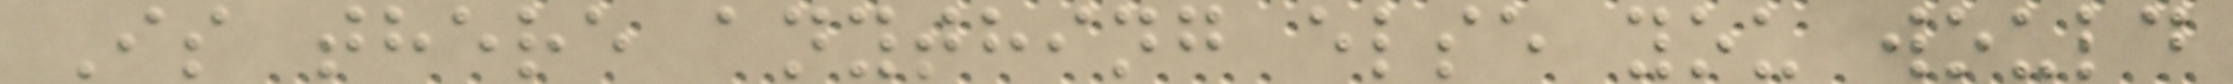Is there anything else you would
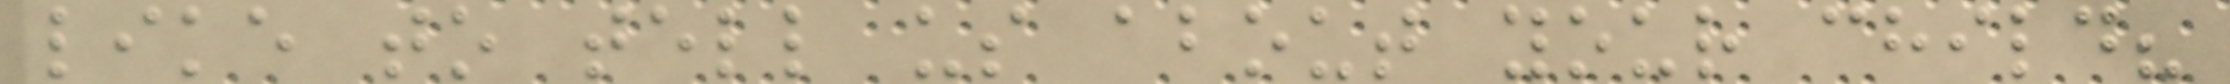like to tell us about your child?
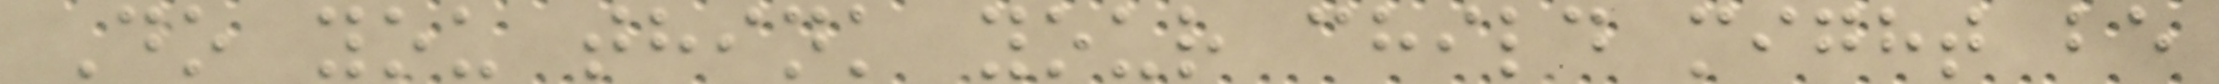Do you think your child might be
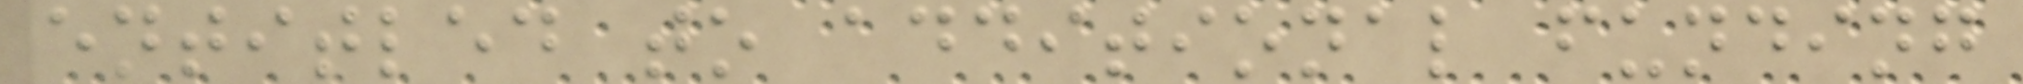entitled to additional funding
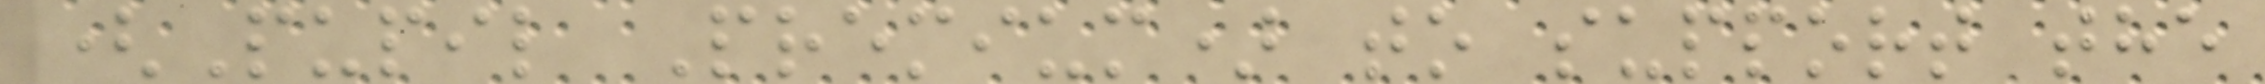(Pupil Premium) to support the
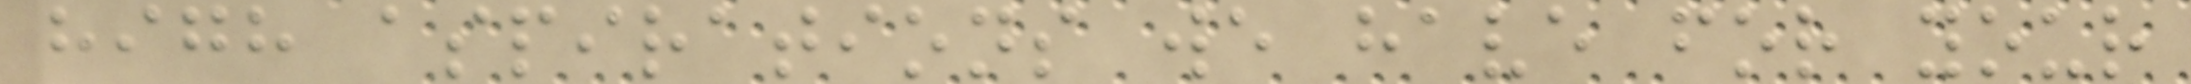high aspirations we have for your
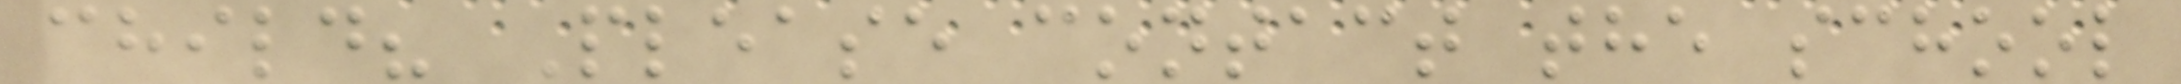child? Please contact the school
